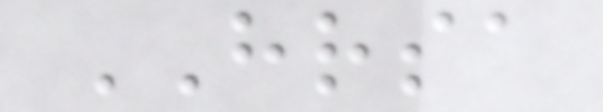HRSA
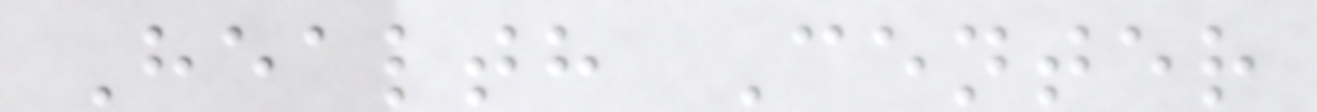Health Center
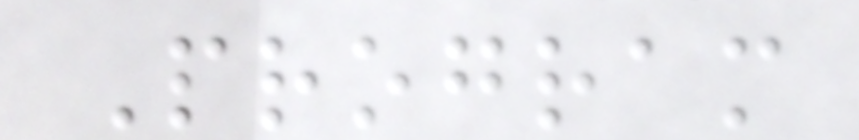Program
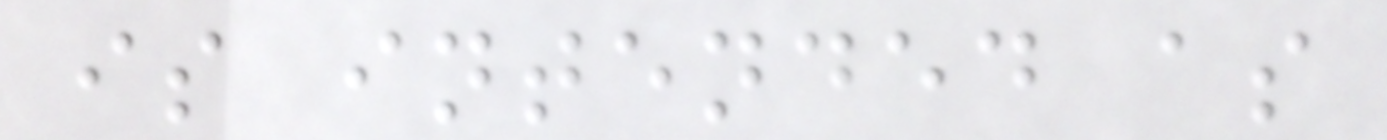is intended as
